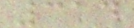314
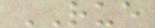RUE
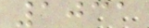1031
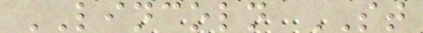LINCOLN ST
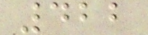422
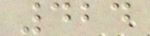424
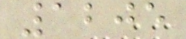1205
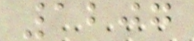1207
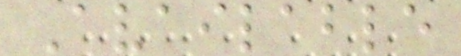Available
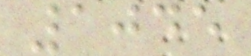1045
